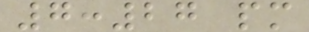7:27 pm
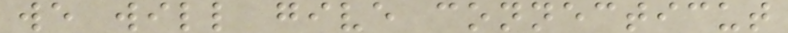we will give connecticut
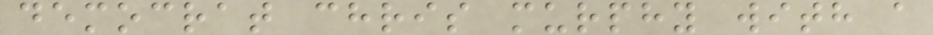democrat chris murphy with a
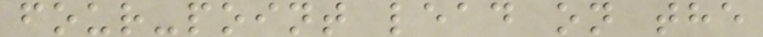four-point lead on the
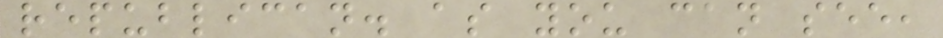republican. as you can see,
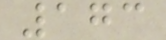173
